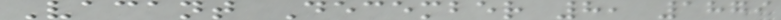Vacant December 8, 1879
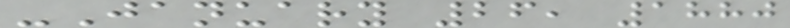-January 26, 1880
